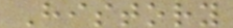History
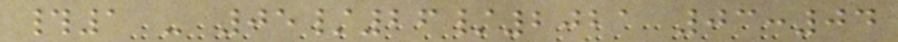#1 - 05/26/2021 03:04
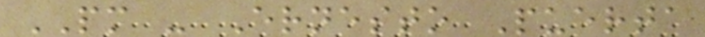PM - Ernesto Puerta
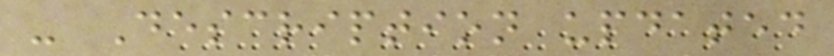- Description updated
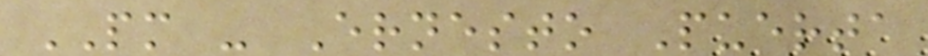PM - Ernesto Puerta
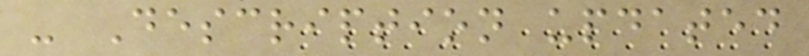- Description updated
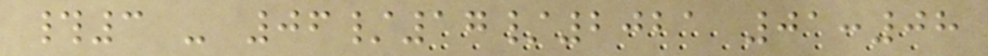#3 - 06/17/2021 01:08
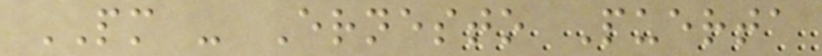PM - Ernesto Puerta
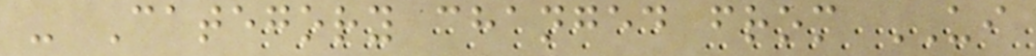- Category changed from UI
